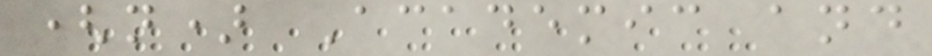(n) Academic and
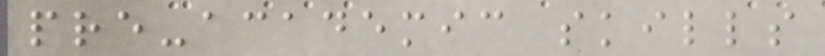pre-academic skills
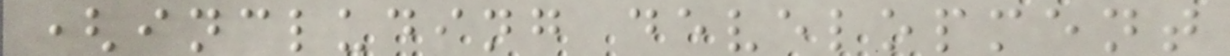(including development
